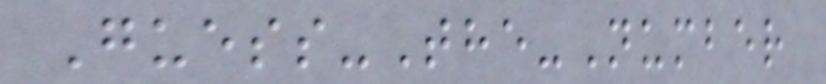Guess-The-Number
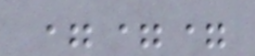===
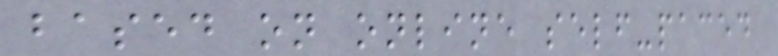based on online self-paced
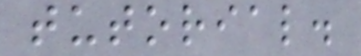tutorial.
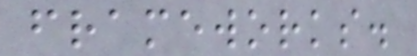frameworks.
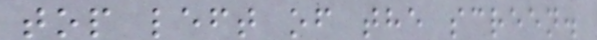top left of the screen.
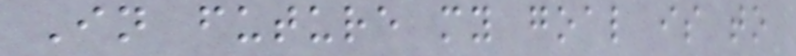In future my goal is to
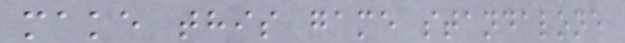make this game standalone
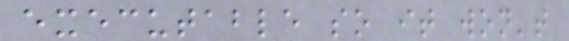executable so it won't
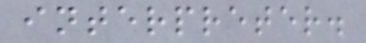interpreter.
